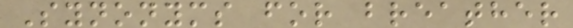Synonyms for breather
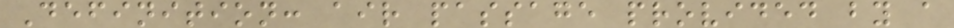Definition: air passage provided by a
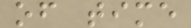of time
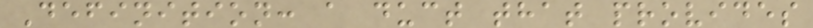Definition: a duct that provides
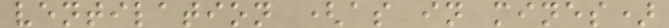ventilation (as in mines)
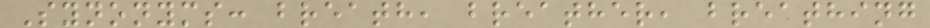Synonyms: breath, breather, breathing
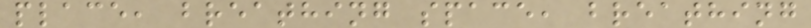place, breathing space, breathing
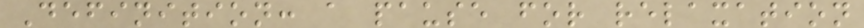Definition: a pause for relaxation
